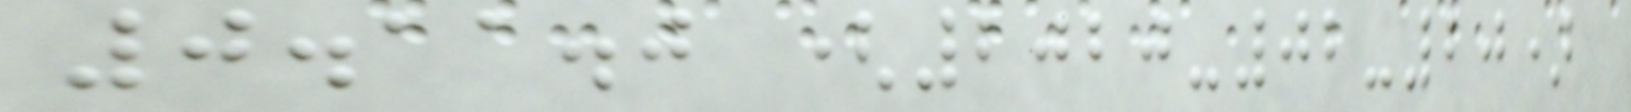0.11.0 (2020-02-20)
